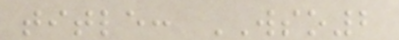title: WSO2
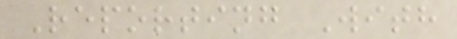Reporting With
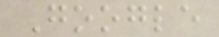Google
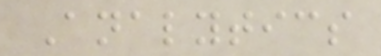Analytics
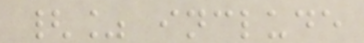{% include
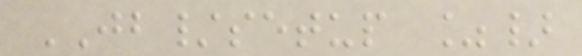JB/setup %}
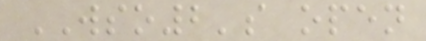WSO2's open
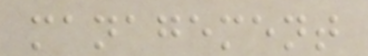management
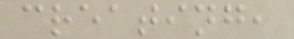creating,
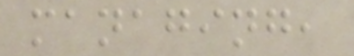managing,
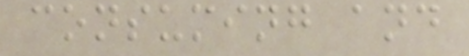consuming and
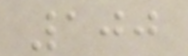100
